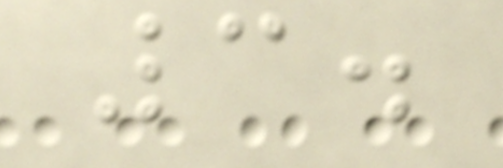3.
